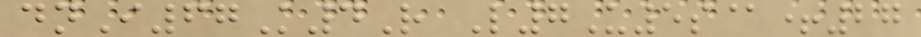dnI67K4R L7U5s@+27
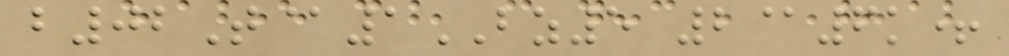b02T@1BZ5 2@6k+
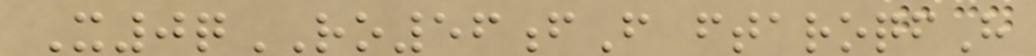X0qRO56fF ftaroqfH
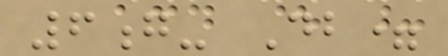6g- Db=
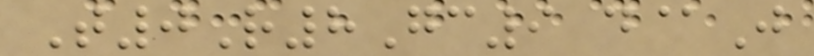T0R8Gc9 d@J
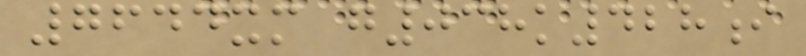7644xm g038k428i
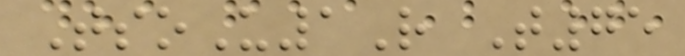TsoU1R T75
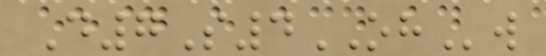D7S4OHw
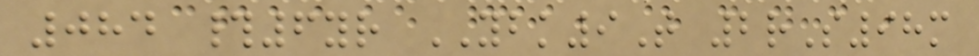084 #6yr YBK9T 2rS98m
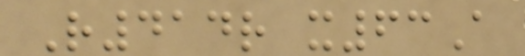R414r x63A
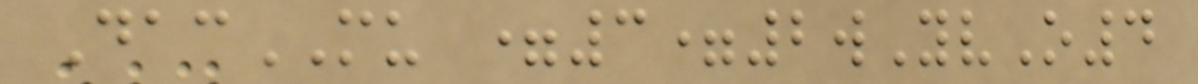DacMU =3=2wYvO4
